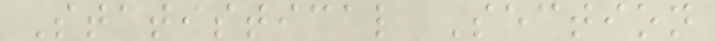Statistical Section
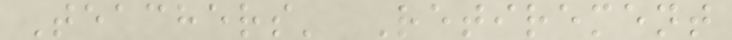Teachers' Retirement
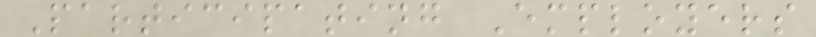Participating Employers
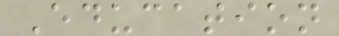Education
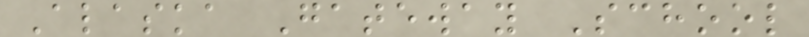Alaska Gateway School
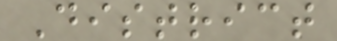District
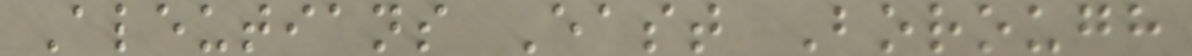Aleutians East Borough
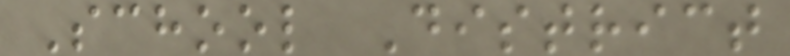School District
